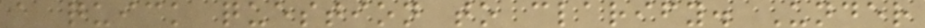a quick question to clarify. Under
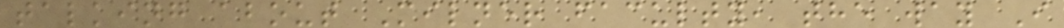talking about Milner faculty, the way I
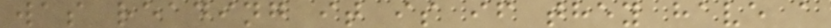was reading it is if they have a
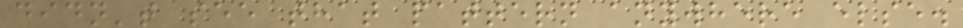didn't see that pattern anywhere else.
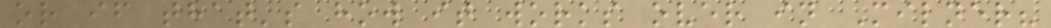or if that's how it works over in Milner?
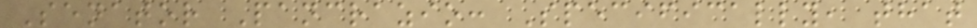Senator Pancrazio: Specifically, that
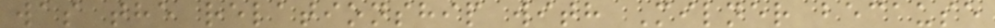was the relationship with Milner because
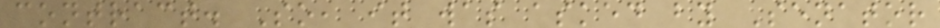contract. So, it was asked by Senator
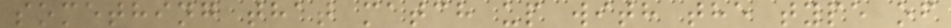something that match up with the type of
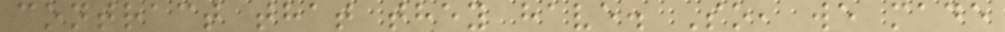contract that they have. So, we made
